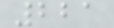221
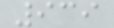939
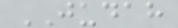JUDAH
